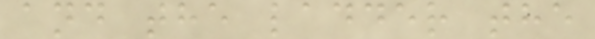and the ladder the
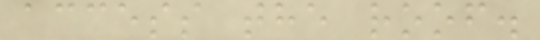access the roof.
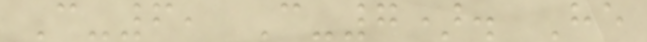C-6, C-7). He
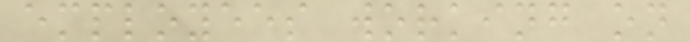employees working on
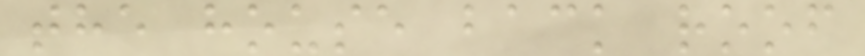the house back roof
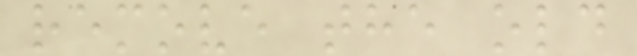remove the old
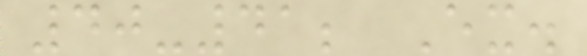40-41; Ex.
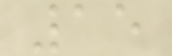15
